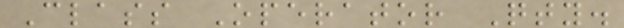Class Operator Qty.
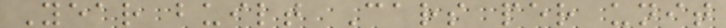Year built Cars per unit
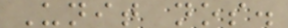Unit nos.
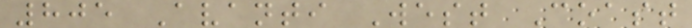805 Avanti West Coast
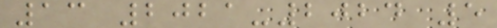13 2021-2024 5
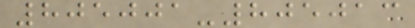805001-805013
